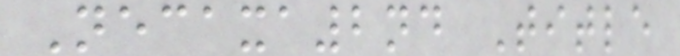Necaxa2nd Title
